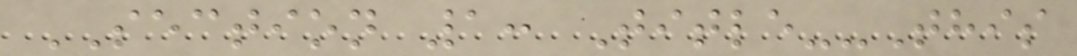SECTION 1: Title--This
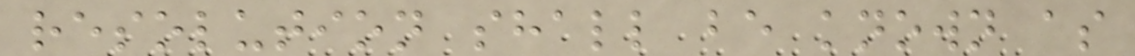resolution shall be known as
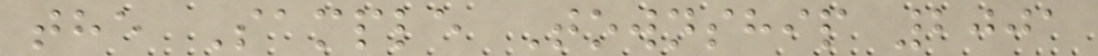the Sample Township 2001
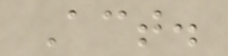Act.
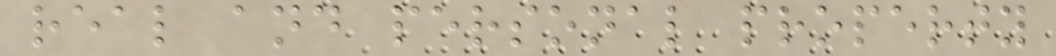real and personal property
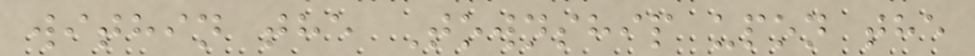within the Township upon the
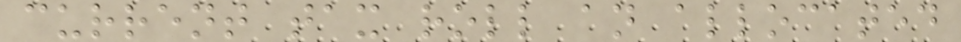current tax roll an allocated
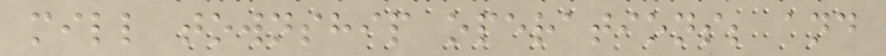mill township operations; and
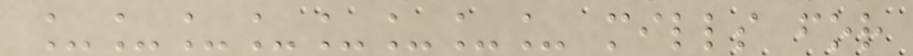________ mills for
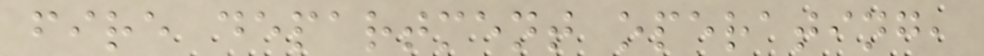fire department operating,
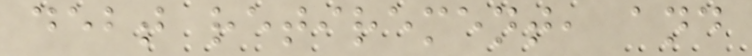debt retirement, and
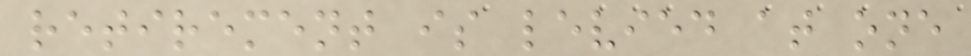retirement is levied at one
